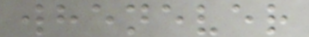whenever
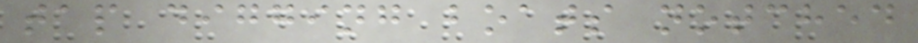tap digging boats notched
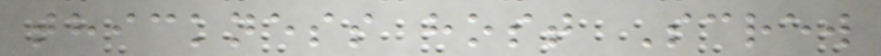thickness host Screw
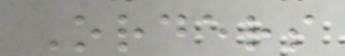Orders
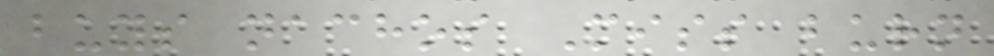buys nachos Miss burn
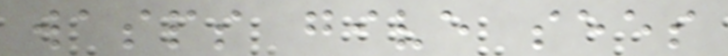wasps give sees
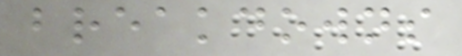breakdowns
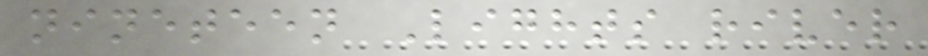nineteen Lights river
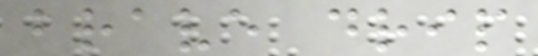brave drip
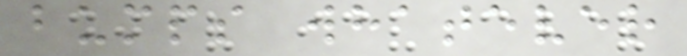bumps whatever
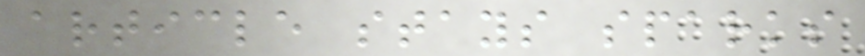article stays sparks
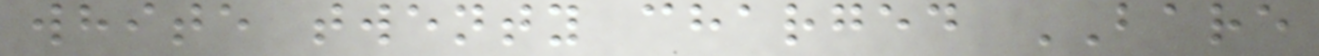white twenty charged BARE
